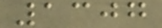1307
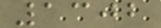1302
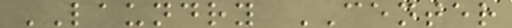LAUNDRY CENTER
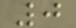0
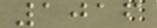1016
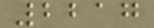2217
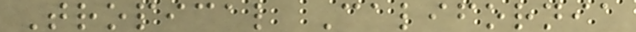Tropical California
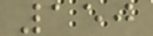150
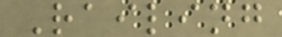Railing
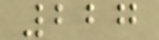227
